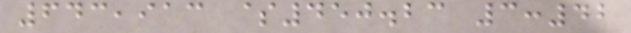643,913 $450.23 3:42
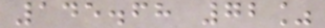145.68 72%
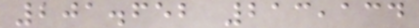201.652 213,134
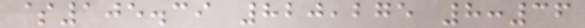$105.39 820,275 8:36
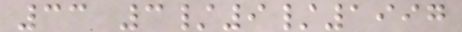33 3/9/1997
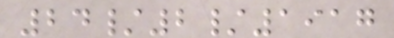24/2/1917
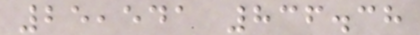25,541 836.38
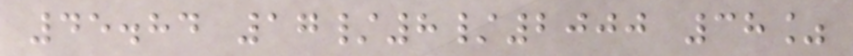45.84 17/8/2000 38%
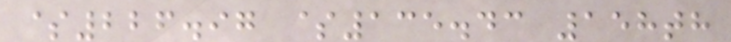$226.97 $135.43 158th
